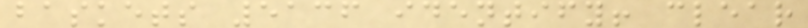baskets 5136 identify! clear
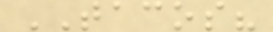TACOS?
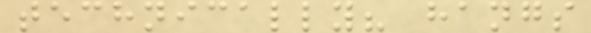technically? hangs
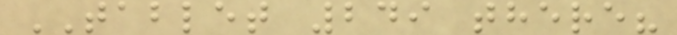TABLET 249 there?
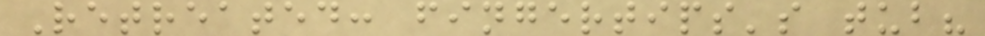Retreated: fingertips's tub?
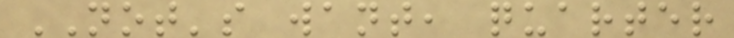NOT's want, quarter
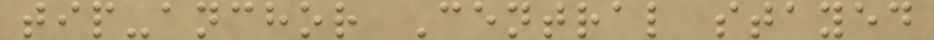tip-anchor Central stayed
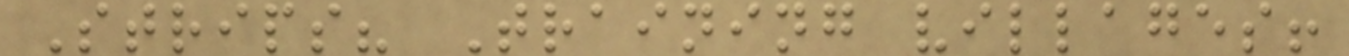Strips? Training villages!
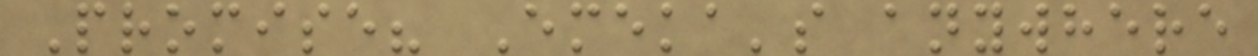Promise? Emeka's anywhere
